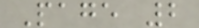Page 2
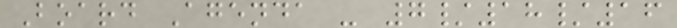Board Agenda - 7/18/16
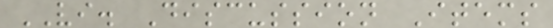VI. Discussion Items
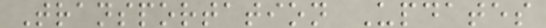Transportation Updates
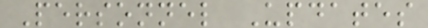Personnel Updates
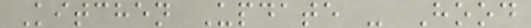Kitchen Update - Hood
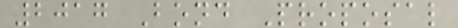2017 Bond Proposal
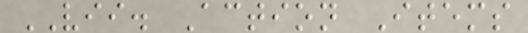VII. Action Items
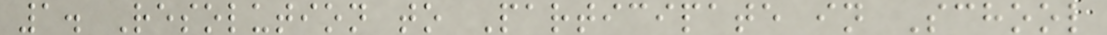1. Resolution to Participate in School
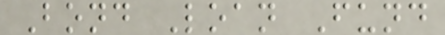Bond Loan Fund
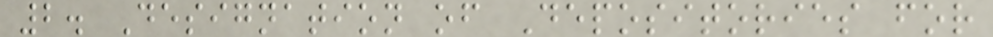2. Designation of Depositories for
